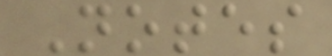Notes
